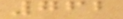762
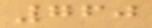760
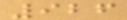926
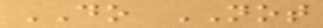DO NOT
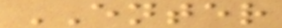ENTER
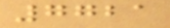7721
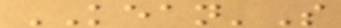KEAN'S
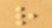r
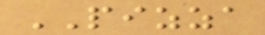PIZZA
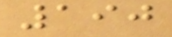190
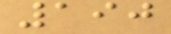190
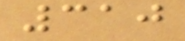310
